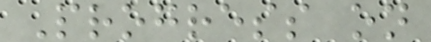Progress on
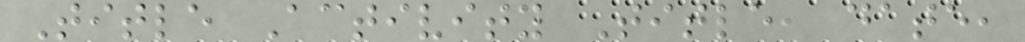Title Activity Title, date,
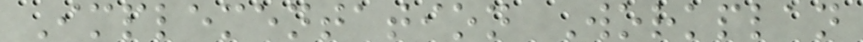Implementation Workplan
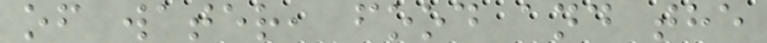of water, food and the
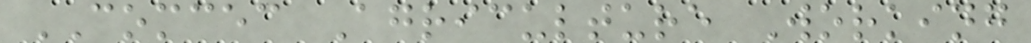COMCEC Agriculture Working
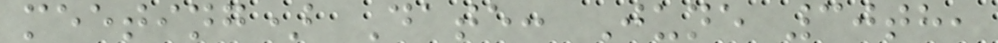meeting) Date: June 30th,
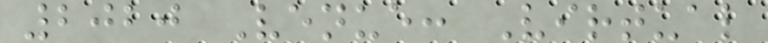2020 Venue: Virtual
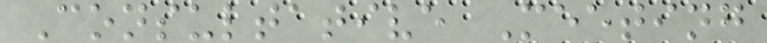Consultative Meeting
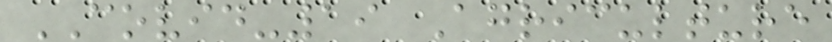COVID-19 Agriculture
